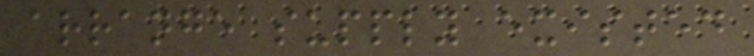arrange supply existed
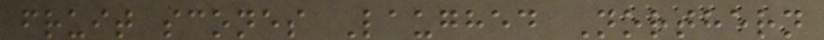fruit scones Laughed Northern
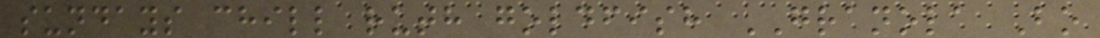sundays chill ruth goldfish GRANOLA Bo
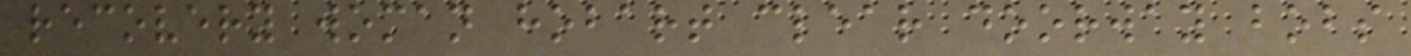recovery woman hobart clear doorway bobs
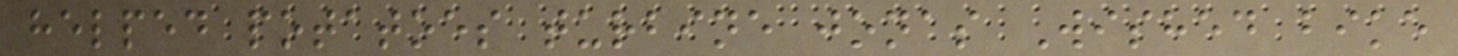helped potatoes turbine jonas Wished bike
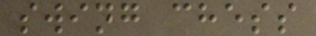swing chess
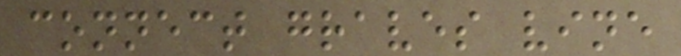connect graves vine
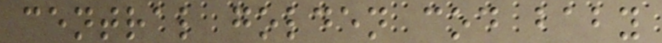central golden cod baby
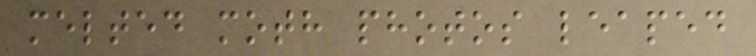melted moth photos leaped
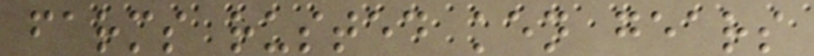farms rusted ken gears
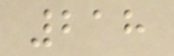218
